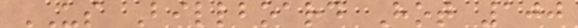US Billboard Hot 100
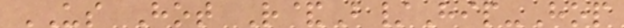US Hot R&B/Hip-Hop
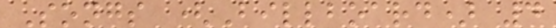Songs (Billboard) 4
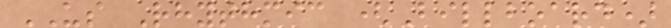US Rhythmic (Billboard)
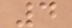4
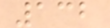132
